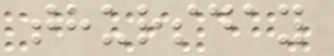thursday
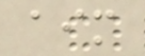aim
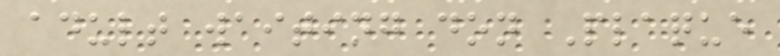adult waiting don Plaque
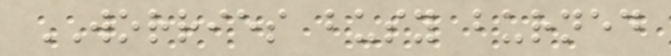WORRIES busy burned
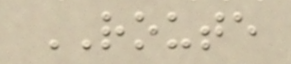ROUTE
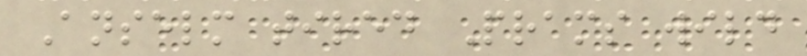Anselm tired Prams wild
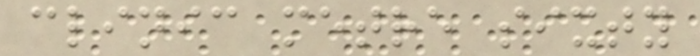clinic metre sixty
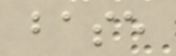base
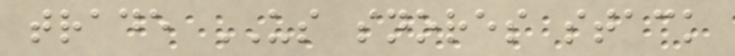trade US snores stack
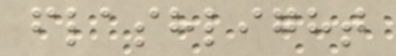flashlight
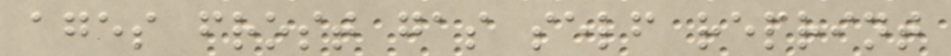ages frost gas self reprint
